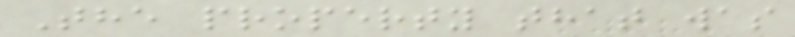The property that was
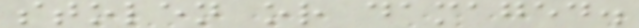stolen or damaged.
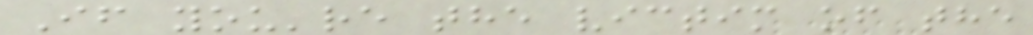If you're the victim of the
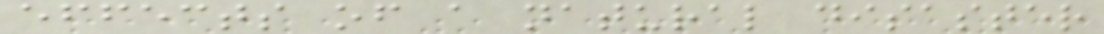effects of a natural disaster
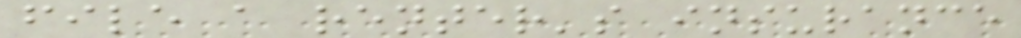file a renter's insurance
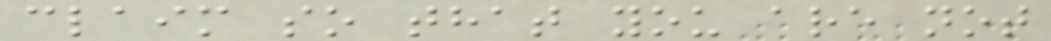claim so that you are not
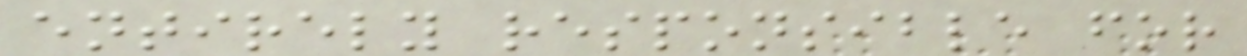entirely responsible for
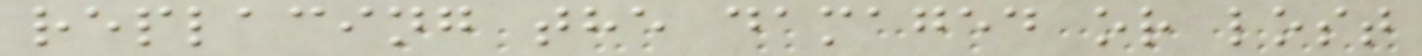replacing the damaged or lost
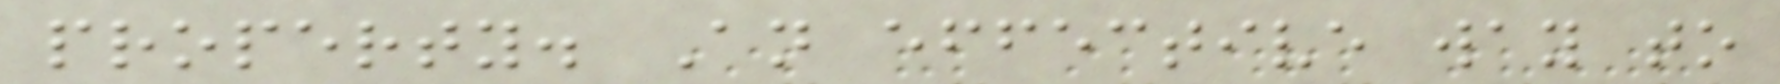property. An effective way to
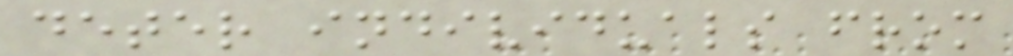deter individuals from
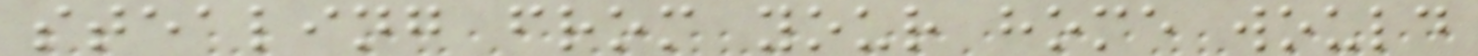stealing from your home would
